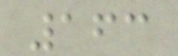163
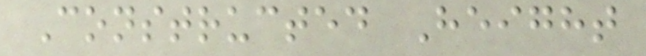Constructed Height
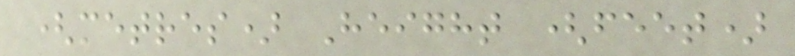(metres) Height (feet)
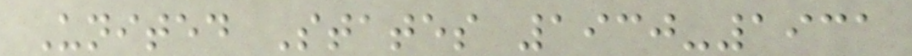United States 1930-1931
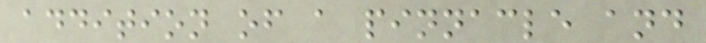addition of a pinnacle and
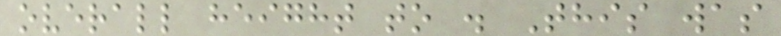overall height to . This was
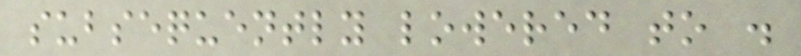subsequently lowered to .
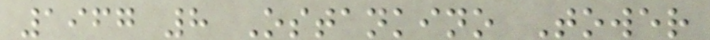1967 8 Ostankino Tower
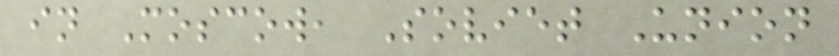in Moscow, Soviet Union
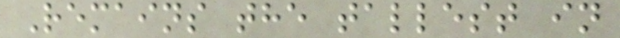Remains the tallest in
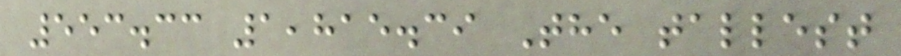553.33 1,815.39 The tallest
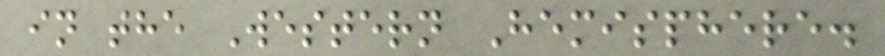in the Western Hemisphere.
